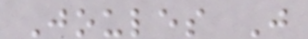Joules J
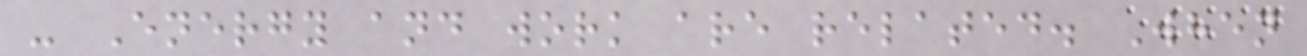- Energy and work are related. When
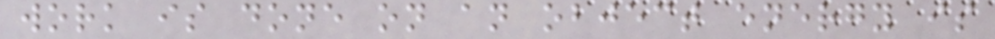work is done on an object energy is
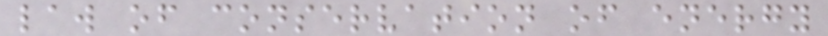law of conservation of energy
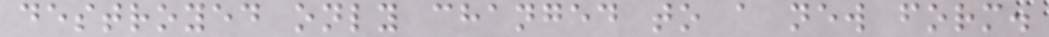destroyed only changed to a new form.
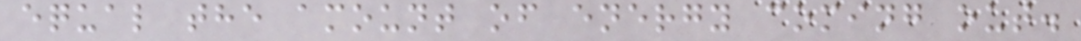equal the amount of energy coming out.
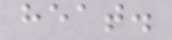heat.
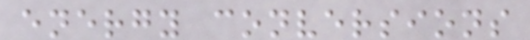energy conversions
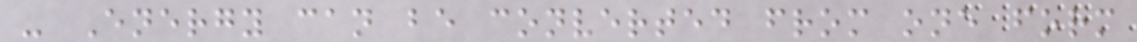- Energy can be converted from one form
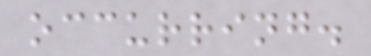occurring.
